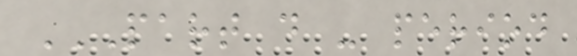PART D - PERIOD
